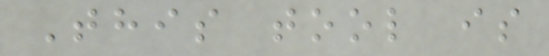This tool is
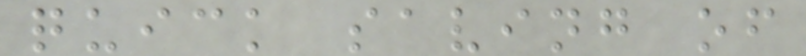quick saving of
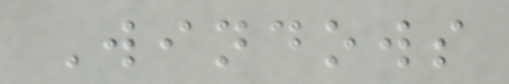Windows
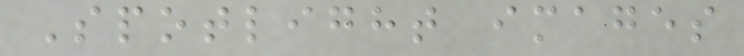Spotlight images
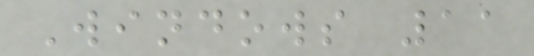Windows 11
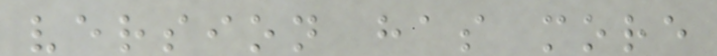version has more
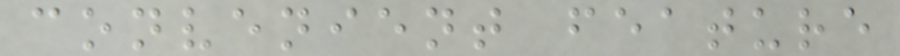convenient feature
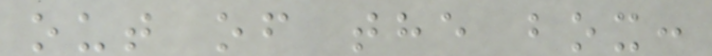out of the box:
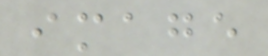image
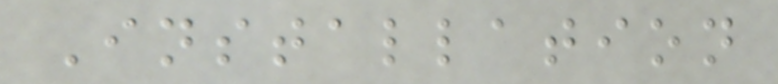Installation
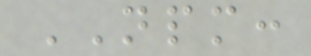NPM:
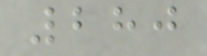280
